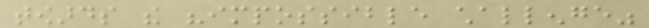towards the "impossible challenge"
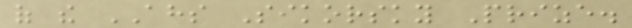of the AHS Sikorsky Prize.
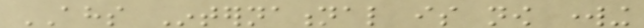AHS International is now working
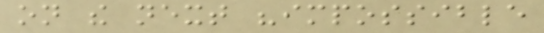on the next "impossible
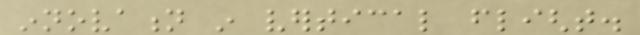innovation in vertical flight.
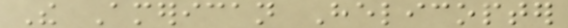The American Helicopter
